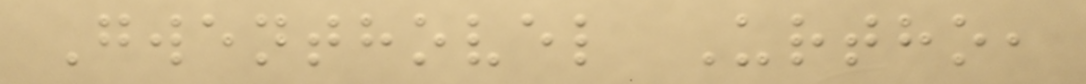Gwenthovel Urtho,
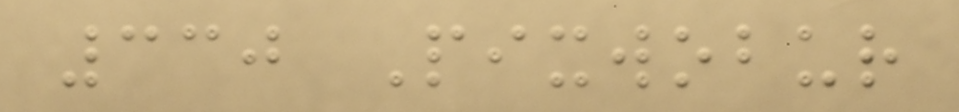330 Pixwobur
